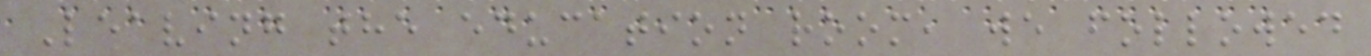Leaving the education room, we followed
